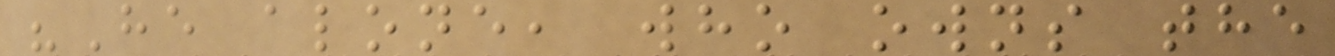"He alone, who owns the
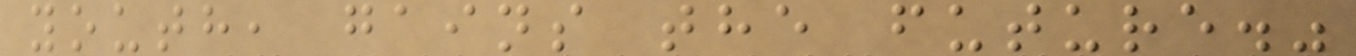youth, gains the future."
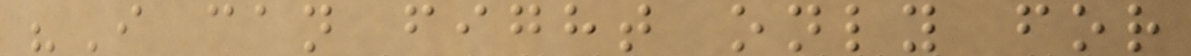"I can fight only for
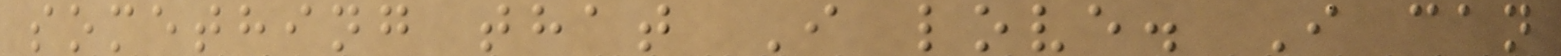something that I love. I can
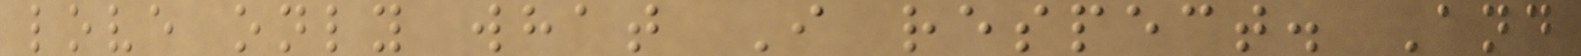love only what I respect. And
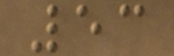53
